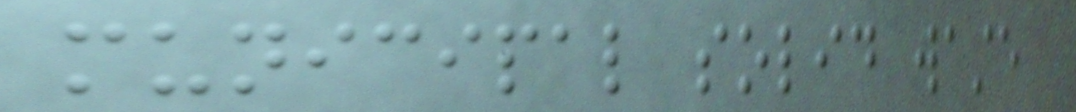municipal solid waste
